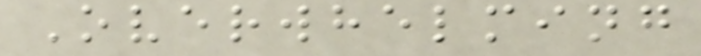Overwhelming
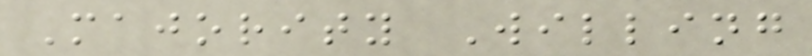Majority Willing
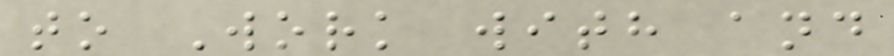to Work with and
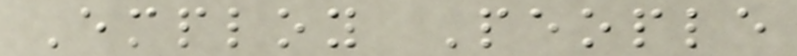Employ People
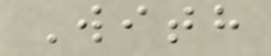With
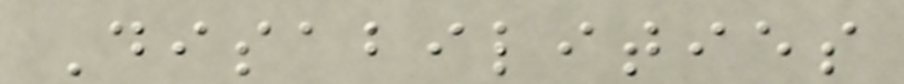Disabilities
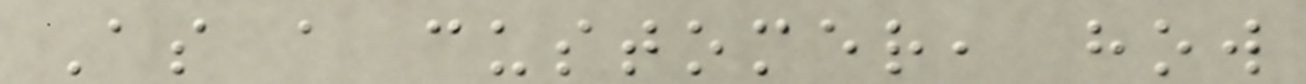As a customer, how
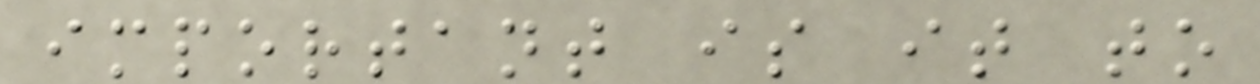important is it to
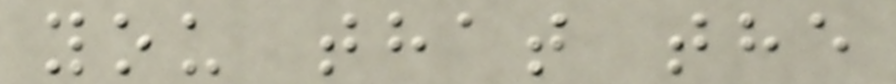you that the
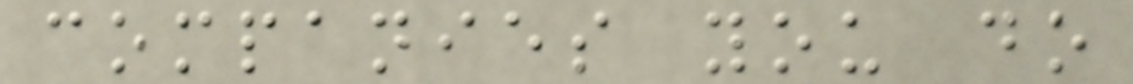companies you do
